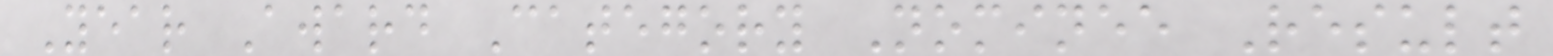Year Award Category Nominee Result
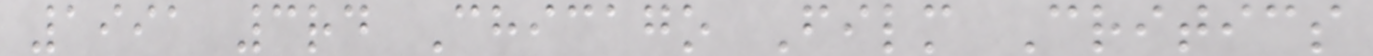1991 3rd Chicago Film Critics
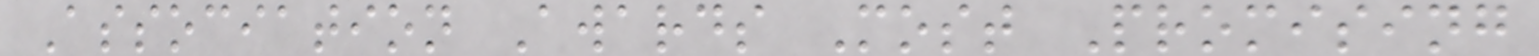Association Awards Most Promising
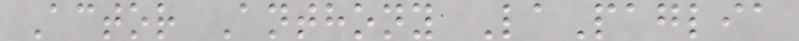Actor Anthony LaPaglia
